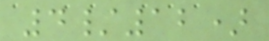4/12)
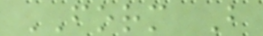FORM B
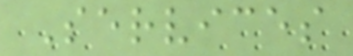Services
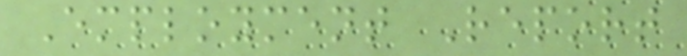Employment Report
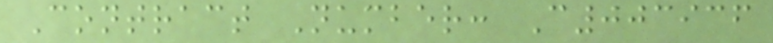Contract Number: C003936
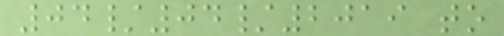04/04/2019 to
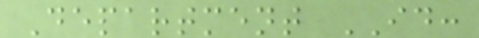Department ID:
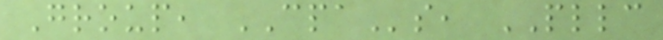Group, CPAs, PLLC
